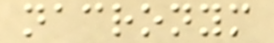nacronym
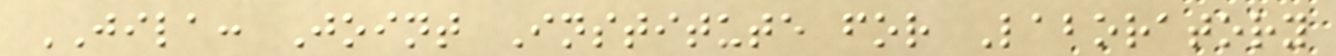JILA: Joint Institute for Laboratory
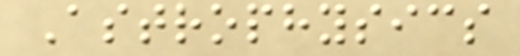Astrophysics
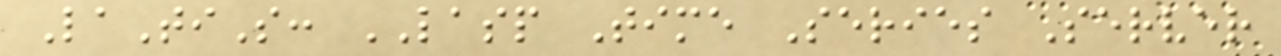LaTiS: LASP Time Series Server
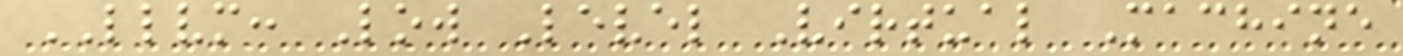LLVM: Low Level Virtual Machine
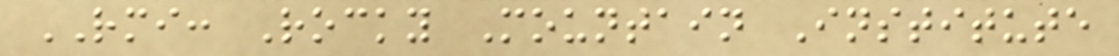RMI: Rocky Mountain Institute
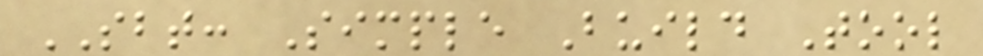SBT: Simple Build Tool
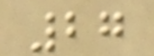27
